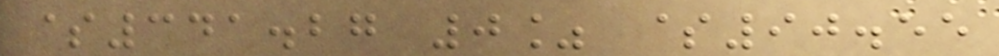$341.27 0% $90.55
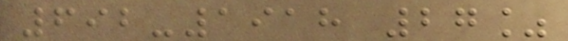692-1918 27%
